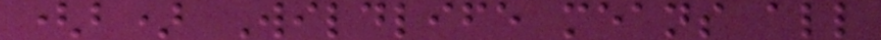(b) Wildlife means all
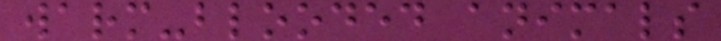warm-blooded animals
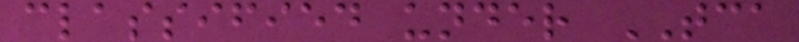classified under TCA
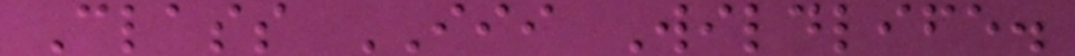Class III Wildlife.
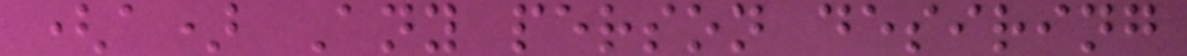(a) Any person desiring
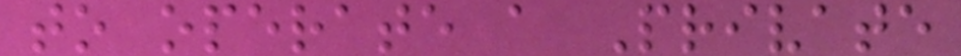to operate a Private
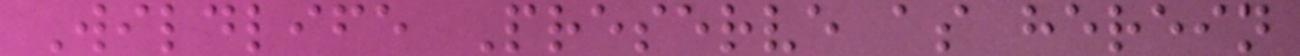Wildlife Preserve as herein
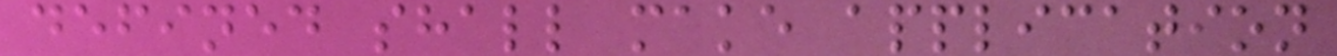defined shall make application
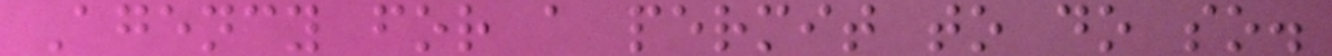Agency for a permit to do so.
